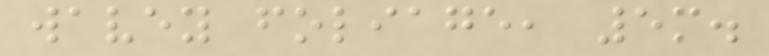wavey foliage, 5m.
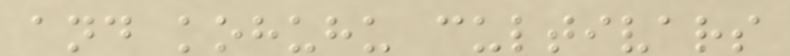and kohuhu cultivars
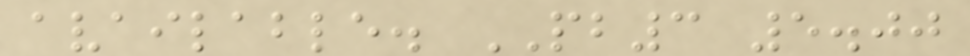available. PB3 5.00
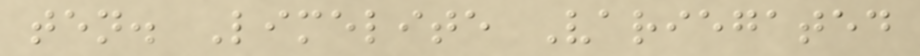ten. Limelite Variegated
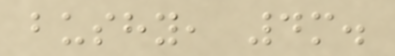bushy, 4m.
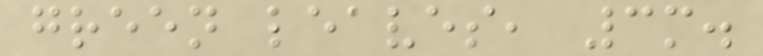green leaves, 3m.
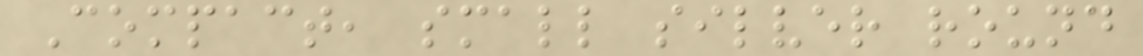Compact, small silver round
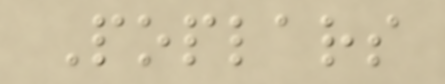Poplars
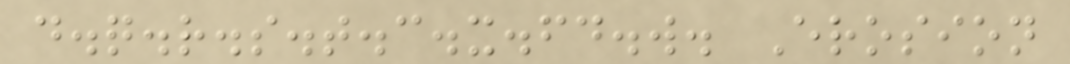d.q.r.s.t.c.x.fd.w. Erosion
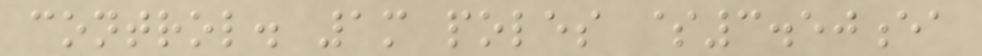control. 1m poles $3.50ea
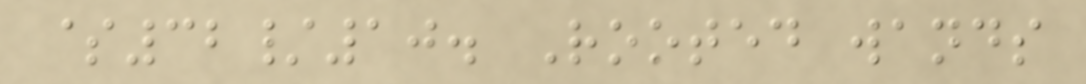$32/10. Rooted wands
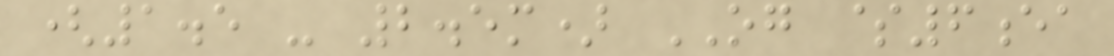(1.5 - 2.5m) OG $6ea
